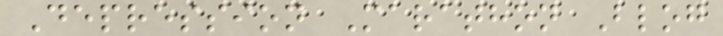Depression Marathon Blog
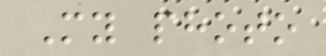My photo
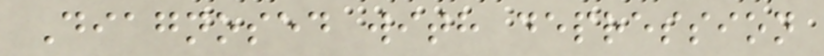Diagnosed with depression
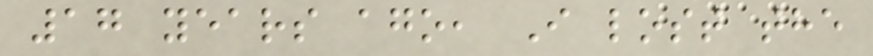17 years ago, I lost the
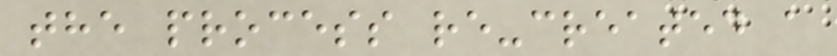the process re-created a
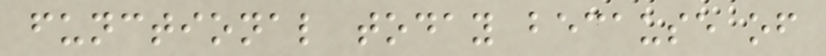functional today because of
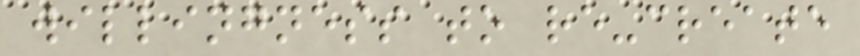willingness to re-create
